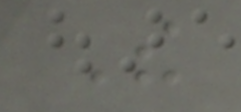The
